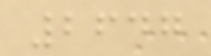2647
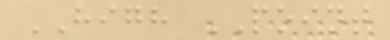HIGH POINT
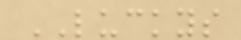LUCKYS
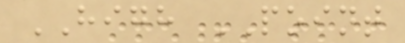HIGH POINT
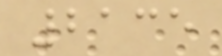2135
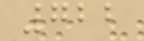722
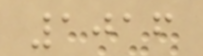1016
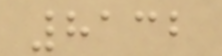8132
